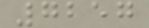7257
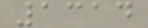1314
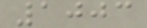1003
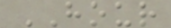HOUR
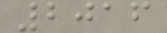2016
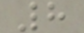8
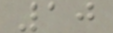10
